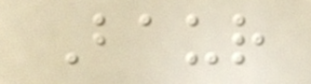Baur
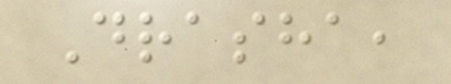Drasha,
